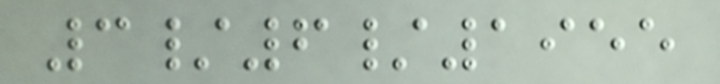3/6/1955
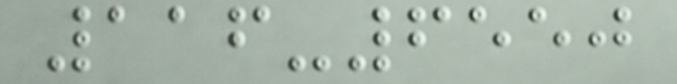116-6550
